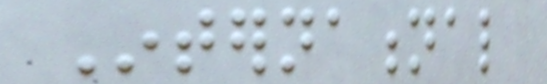International
